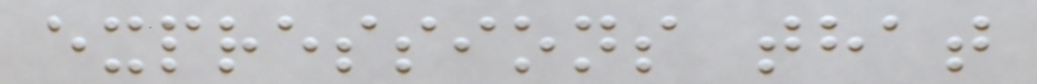expressions that
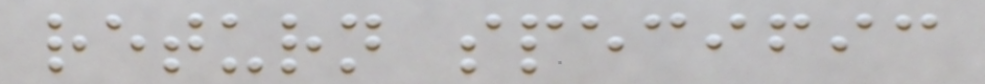return specific
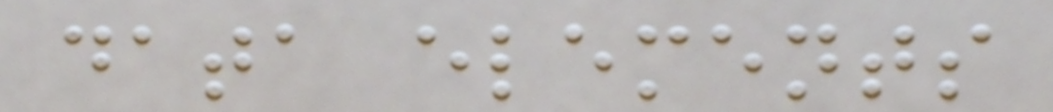data elements
